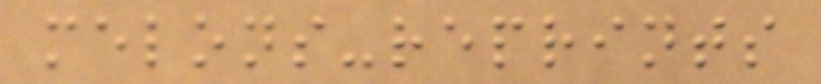melons-reprints
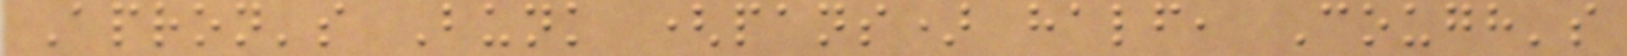Apron's Bunk (pans) half, Cough's
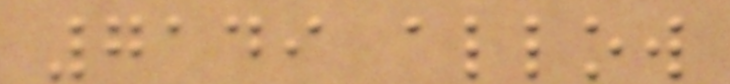7149 allow
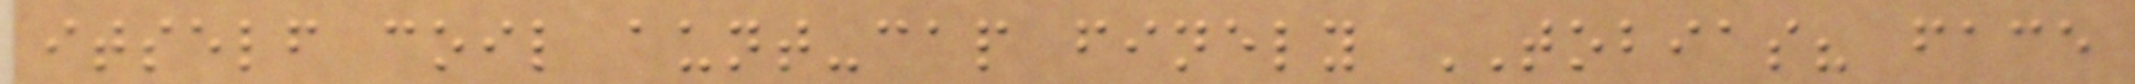itself coil aunt-cap finely TOBIAS? face
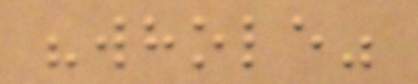"whole"
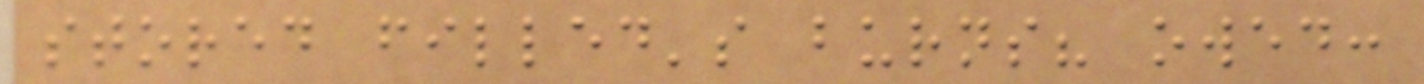stored filled's burns? owed:
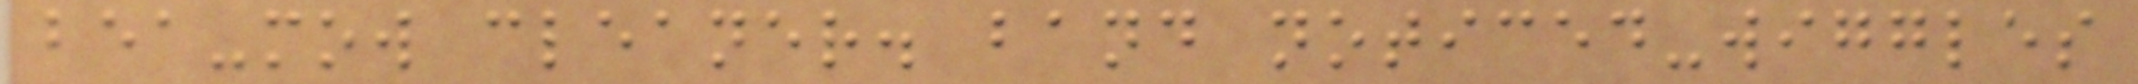bea-mow cleaner. band noticed-wiggles
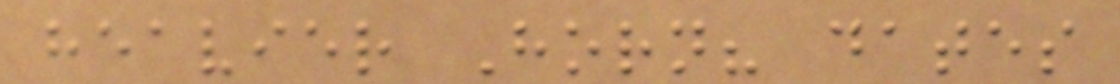heavier Horn? dates
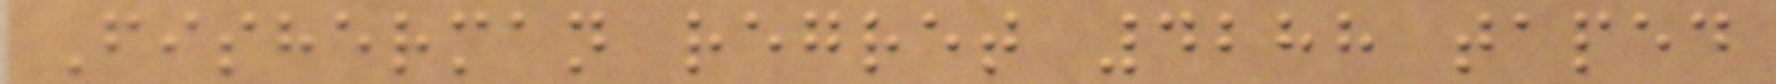Fisherman regret 4288 taped
